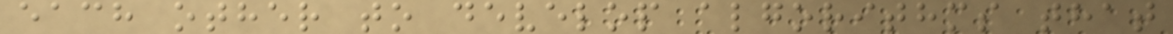each other to develop algorithms that
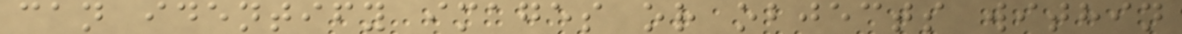can identify images or objects within
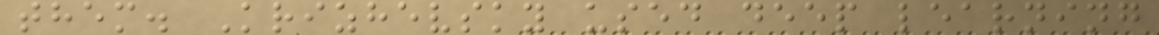them. Krizhevsky used deep learning
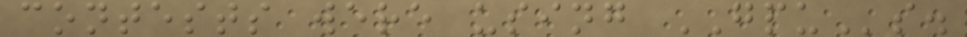contests were using GPUs.
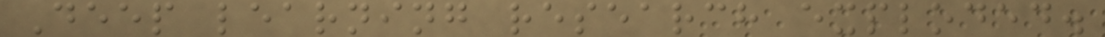Deep learning research exploded.
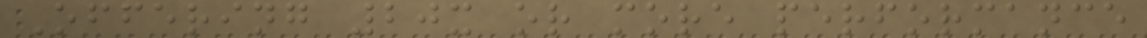Offering 20x or more performance
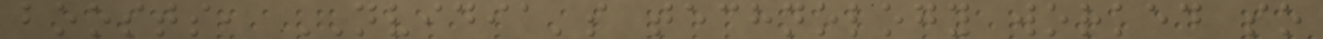boosts, NVIDIA's technology worked so
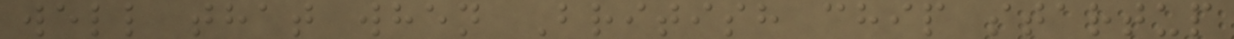well that when British chip startup
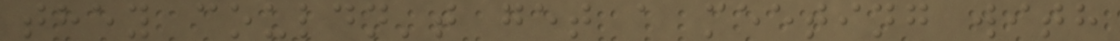they couldn't get a meeting with
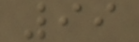99
